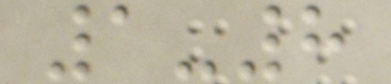1-8
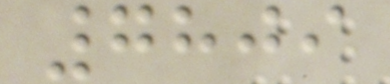7809
